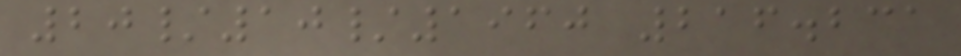20/10/1960 216.231
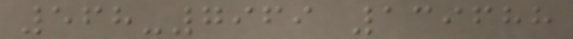568-7969 139688
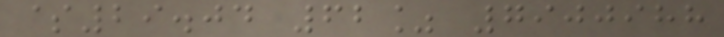$29.04 62% 7900988
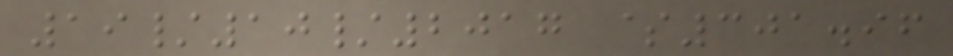19/10/2017 $301.96
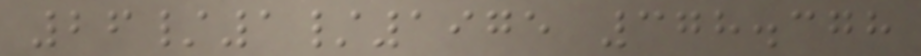26/1/1975 378.378
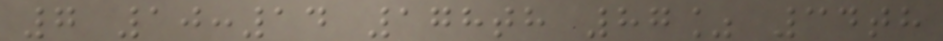7 10:14 178th 87% 34th
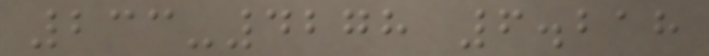233-4278 6.218
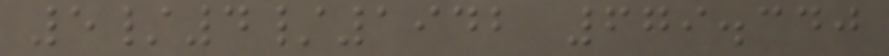5/4/1942 679.340
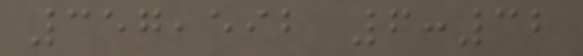357,592 6:32
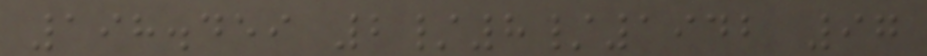198.459 2/8/1942 97
